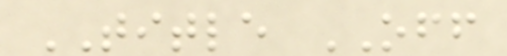TITLE OFF
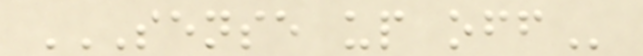SENSE UP OFF
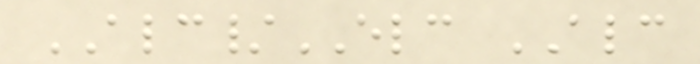ALC/ELC ALC
